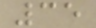35
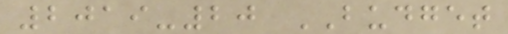2019-20 BUDGET
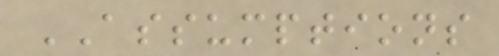ASSUMPTIONS
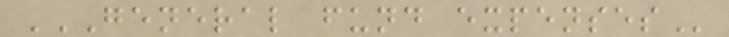GENERAL FUND EXPENSES
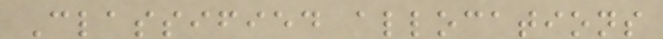Classified allocations
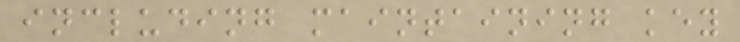including maintaining key
